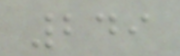249
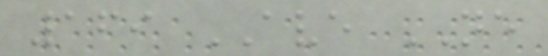169 AVE NE
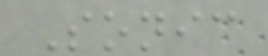Sonic
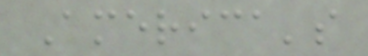America's
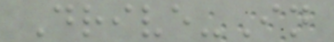Drive-In
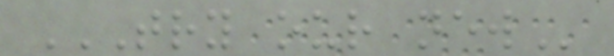TRY OUR NEW
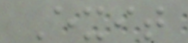Exit
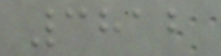3812
